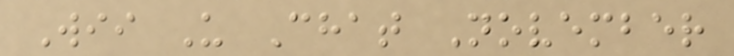Wii U Chat November
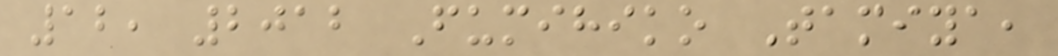12, 2012 Fumihiko Tamiya,
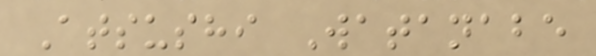Atsushi Watanabe
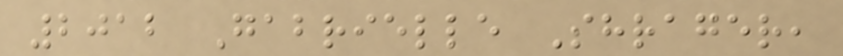2012 Gabrielle Shrager,
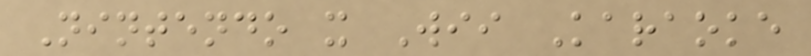Nintendo x Wii Karaoke
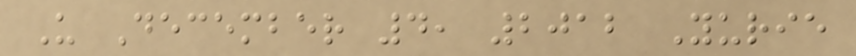U December 4, 2012 Yurie
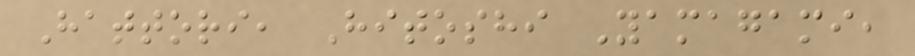Hattori, Hitoshi Yamagami,
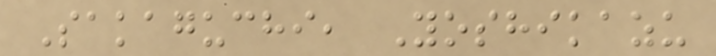Sakaguchi, Yoshikazu
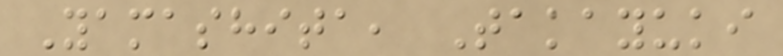Yamashita, Takayuki
